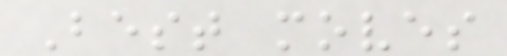Best moves
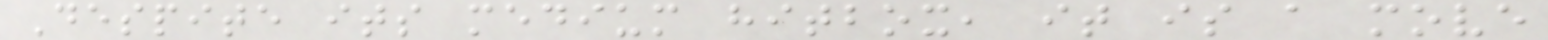Despite its medium hitbox, it is a move
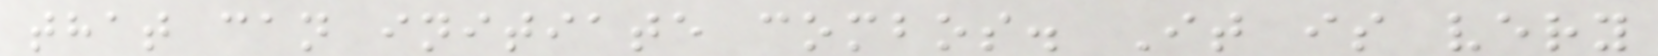that can initiate combos. It is very
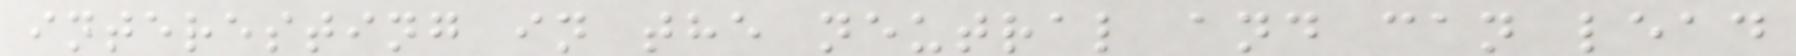interesting in the neutral and can lead
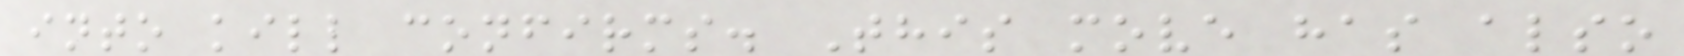into kill confirms. This move has also
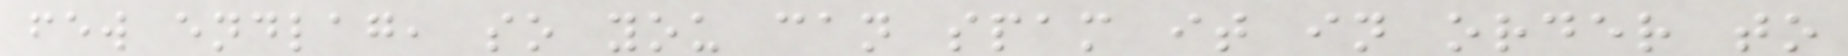few endlag, so you can spam it in order to
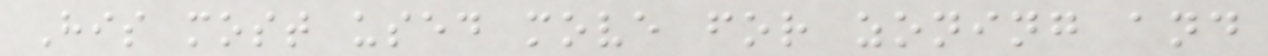His most used move for zoning and
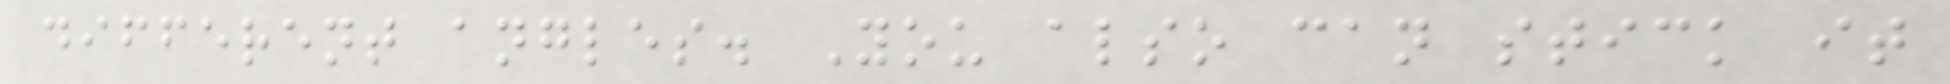different angles. You also can stick it
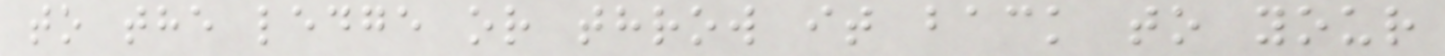to the ledge or throw it back to your
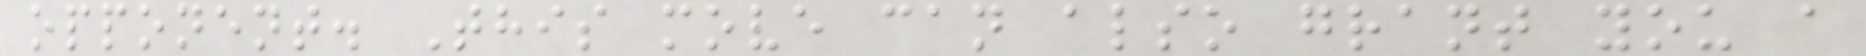opponent. This move can also grant you a
